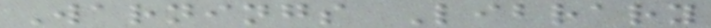Warnings Library
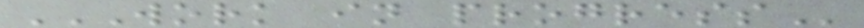WORK IN PROGRESS
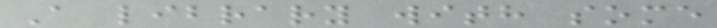A library with some
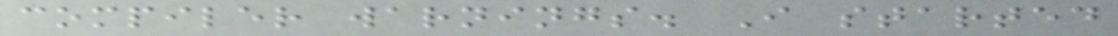compiler warnings. I started
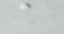a
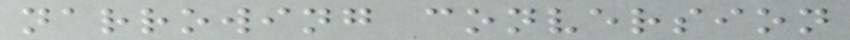narrowing conversion
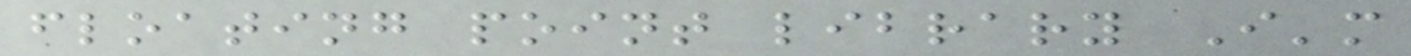floating point library I'm
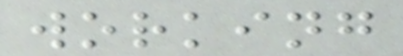working
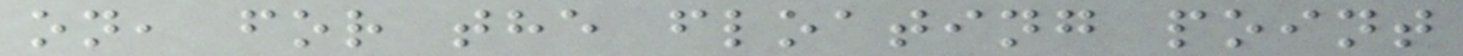on, for the floating point
